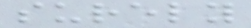surely
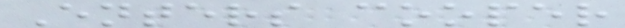Enters cooper
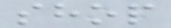shop
